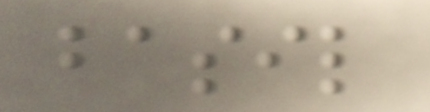basil
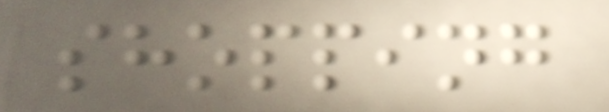shopping
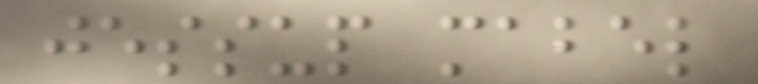jessup mabel
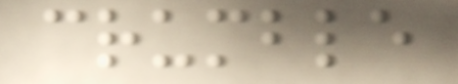crumble
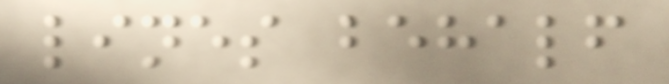lines behalf
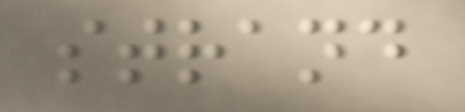strand
